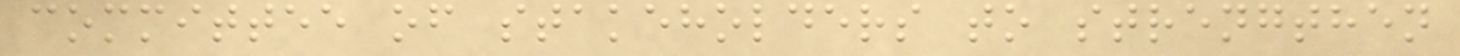committee of stakeholders to strengthen
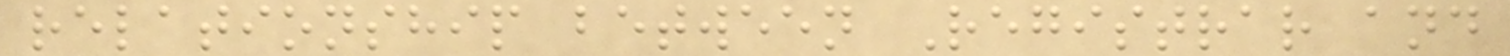relationship between Registrar and
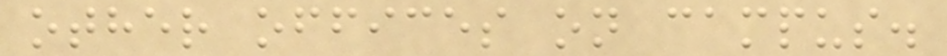other offices on campus.
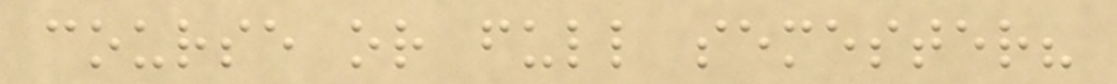course or full semester?
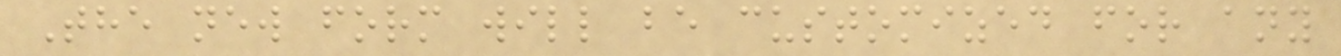The new form will be customized for any
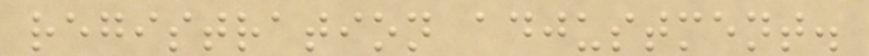registration adjustment.
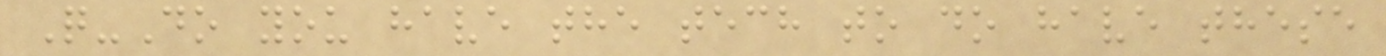Q-Do you have the tech to do have these
